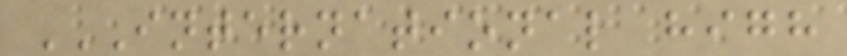INTERNATIONAL HIGH
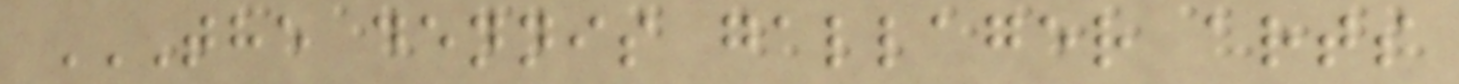THE DENNIS GALLAGER ARTS
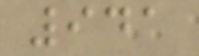941
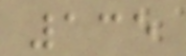135
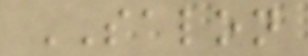SALON
